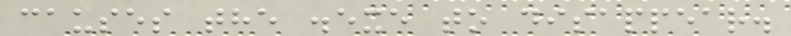causes the .exe to disappear.
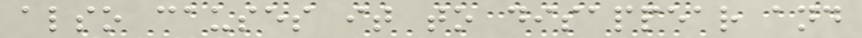also causes it to disappear and
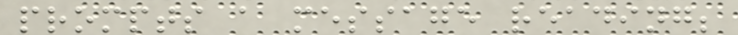prompts a message reading;
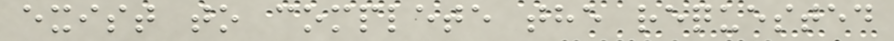exist to complete the requested
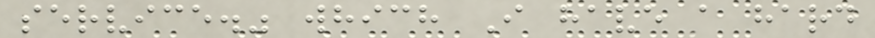service." which I have a hard
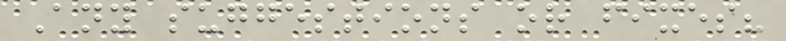Any suggestions or fixes?
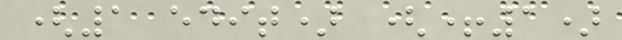(1 edit) (+1)
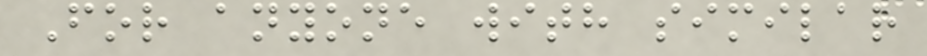For anyone with similar
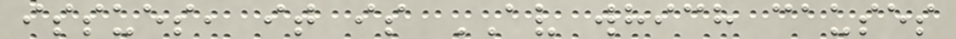issues, it is AV which causes
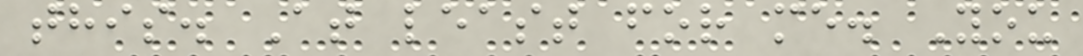this. At least for me. You
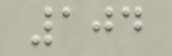104
